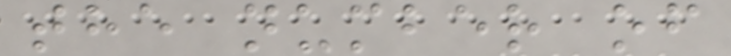the number of
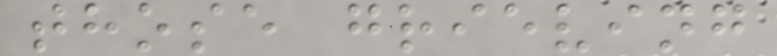those grieving
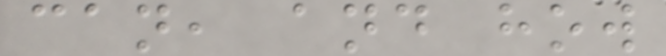can, and how
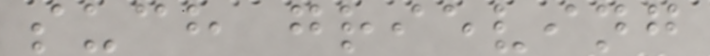such grieving
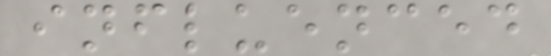influenced
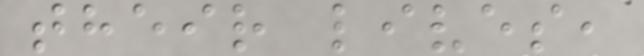their lives,
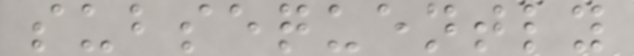subsequently
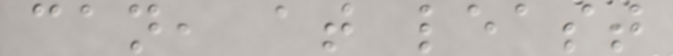can, at least
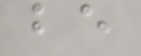be
